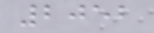2052
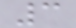3
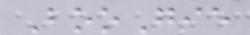BooGie
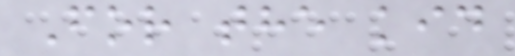For the kid
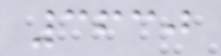3630
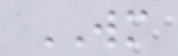WM
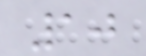10
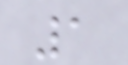1
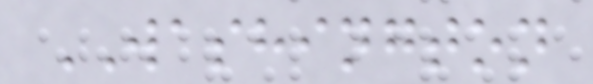WASHINGTON
